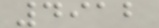4912
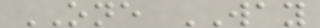ONE WAY
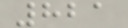821
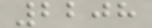2208
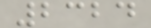2324
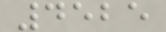4525
